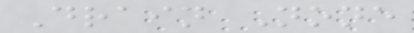Drain None
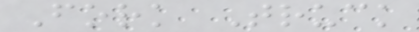Fork Truck
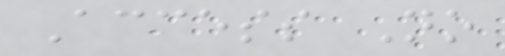Access No
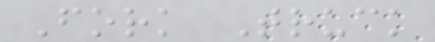Fork Truck
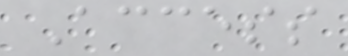Access
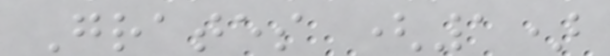Grates (1)
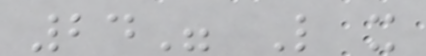24" L x
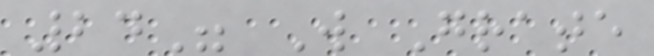24" W Grate
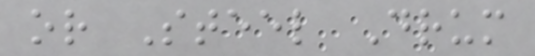or Steel Drum
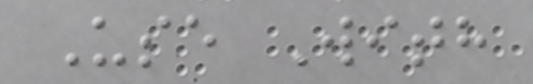Use With
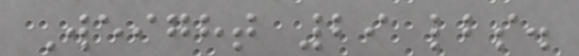Weight 29 lbs.
